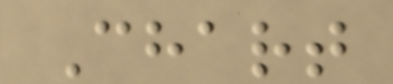Chart
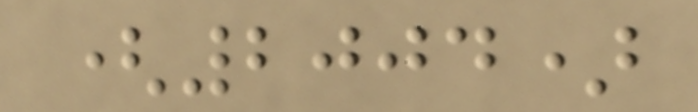(2004)
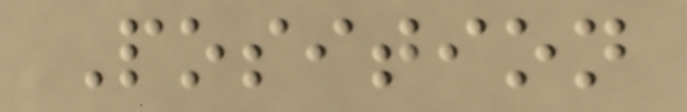Position
